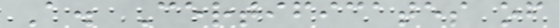A. Certificates of
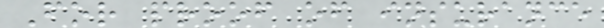For proof of insurance
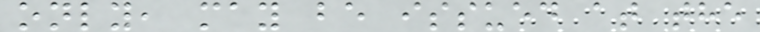only, may be issued at the
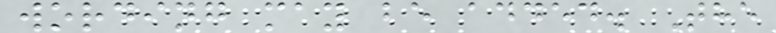wording may be added. The
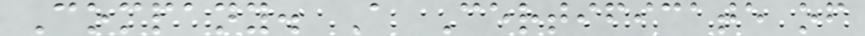Company. A Certificate of
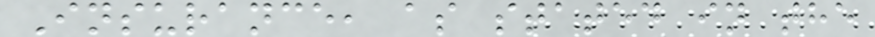Insurance, as stated in the
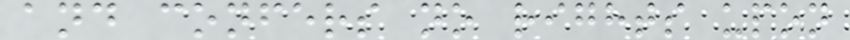and confers no rights upon
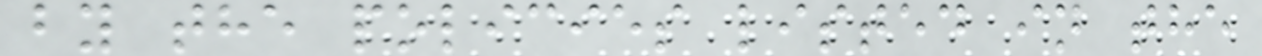by the policies listed in the
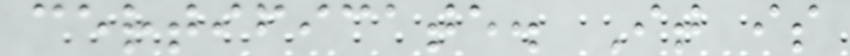certificate. It is
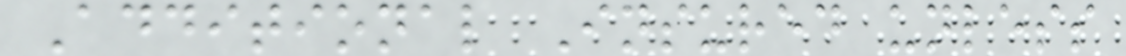Additional Insured unless
